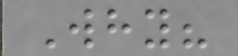Why?
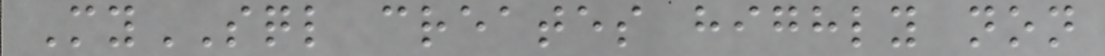MySQL creates highly non
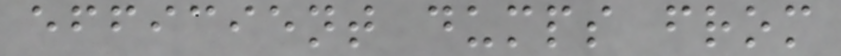efficient dumps from
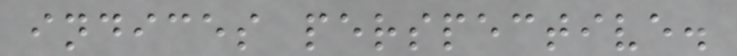indices perspective.
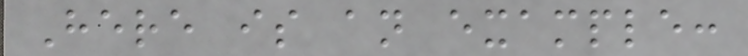Here is an example:
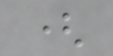(
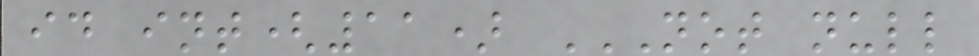id int(11) NOT NULL
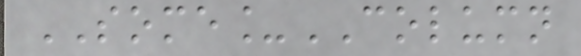SOME_COLUMN
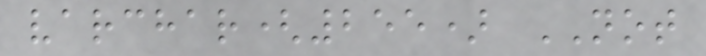varchar(255) NOT
